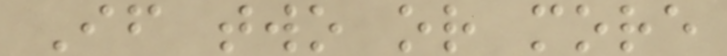If two or more
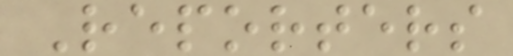Reporters
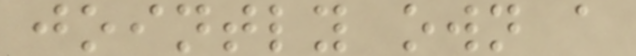jointly own a
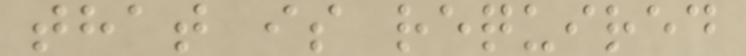that is required
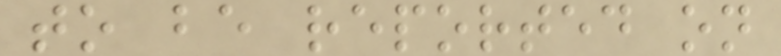to be reported on
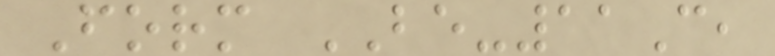Form BE-11C,
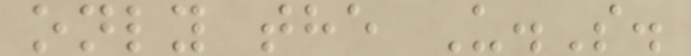only the U.S.
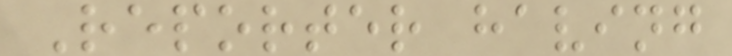Reporter having
